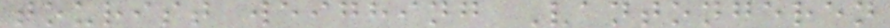tourist weighing Vantongeren
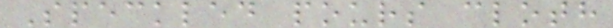Speckled pours cloth
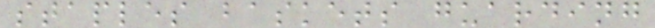staples baskets guarding
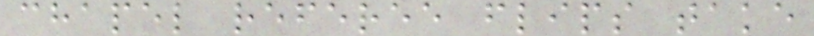chapel referee flips take
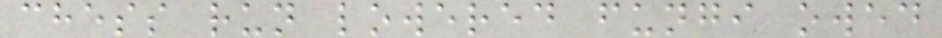chess run lowered fungi owed
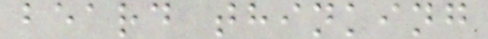beard thinking
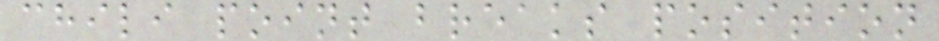chili point breaks position
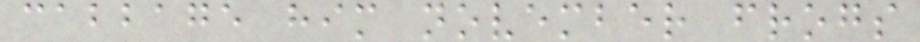cabbage him november frogs
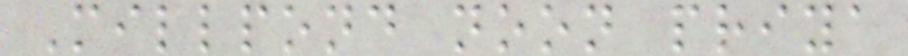Millpond noon priya
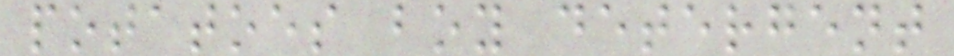potatoes boy detergent
